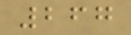267
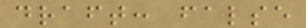draft: false
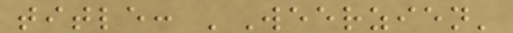title: 'Weerzien'
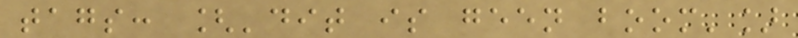tags: ['dit is geen boom']
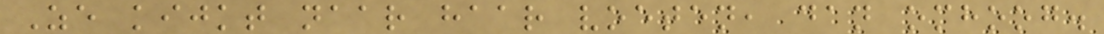Ze kijkt naar haar voeten, dan omhoog.
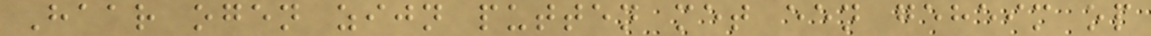Haar ogen zijn putten met een geheim op
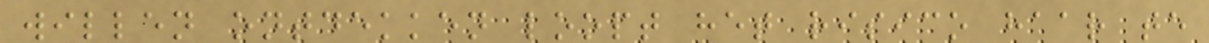willen ontdekken loopt het risico haar te
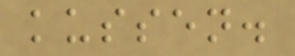kussen.
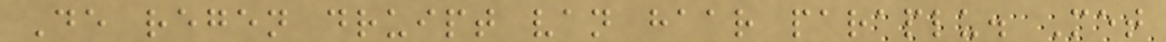De regen druipt van haar paraplu. Met
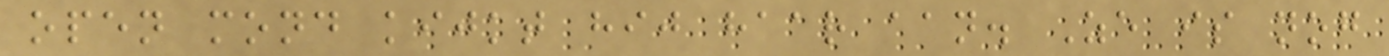open mond kijkt hij haar aan. Ze is nog
